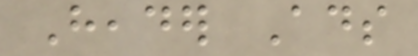Header Ads
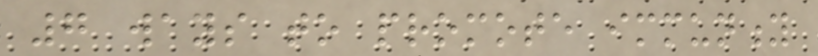7 ways to promote immunity
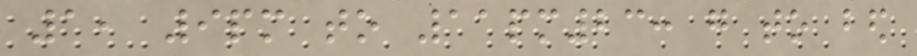1, 9pm to 11pm23: go to bed
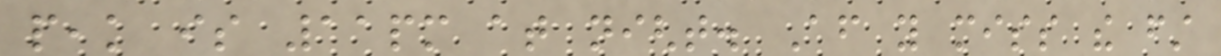peak is 11pm at night. After you miss the first
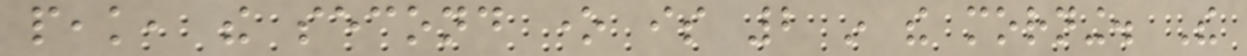peak, the second one is 2 in the morning. The
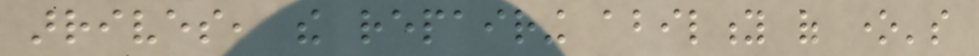arrives, the repairing ability of one's
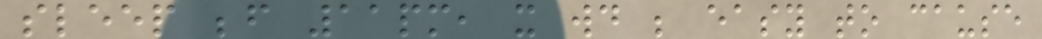sleep before 11pm, it would be easy to cause
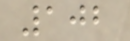102
